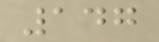147
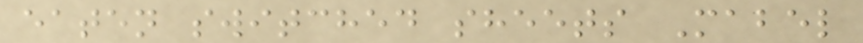eaten switched sheets Mabel
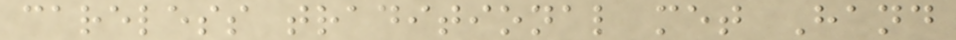careless traditional met Hand
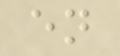en
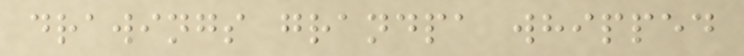drawings grandpa whipped
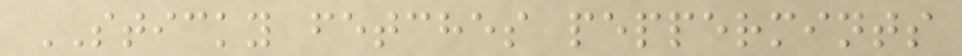STICKY fetches peppermints
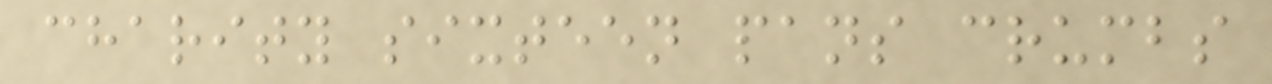charity sixteen pans crumbs
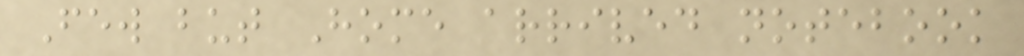Few but Home arrived notebook
